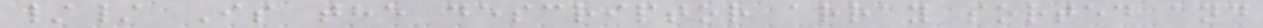// Is the descriptor array sorted and
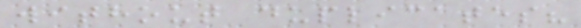without duplicates?
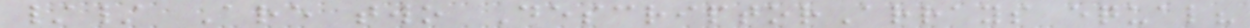// Are two DescriptorArrays equal?
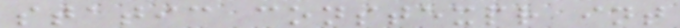static constexpr int
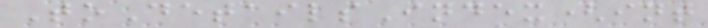ToDetailsIndex(int
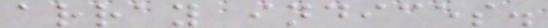array indices.
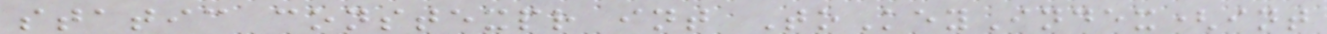static constexpr int ToKeyIndex(int
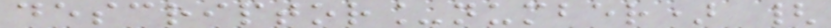descriptor_number) {
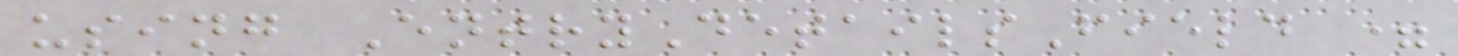using EntryDetailsField =
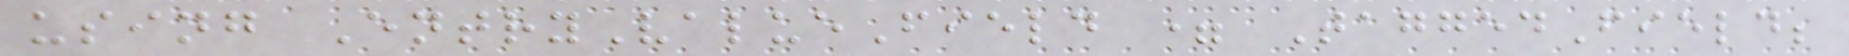using EntryValueField = TaggedField;
